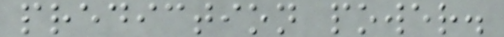prediction power.
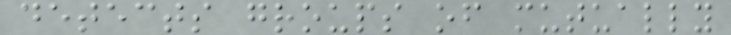detects groups of mutually
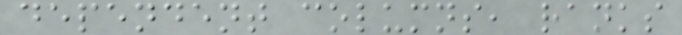dependent columns, ranks
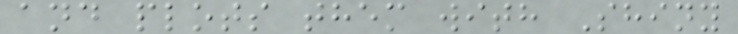and plots them with Shiny
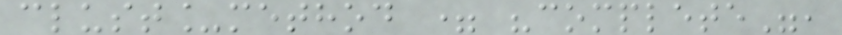clust_method = "complete",
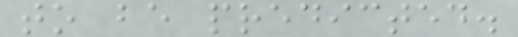to be predicted.
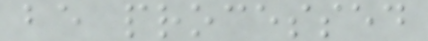be processed
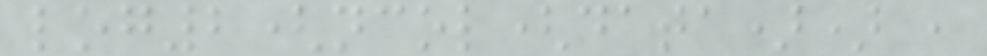log2(ncol(data)) ,
